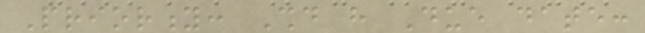Priority: Should have Due date:
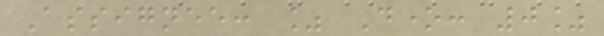Assignee: % Done: 0%
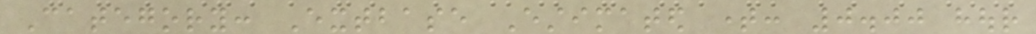Category: Extbase Estimated time: 0.00 hour
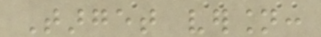Target version:
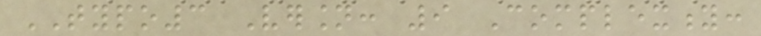TYPO3 Version: 9 Complexity:
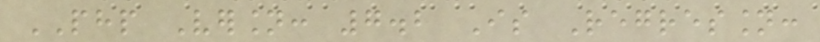PHP Version: 7.2 Is Regression:
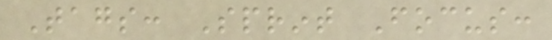Tags: Sprint Focus:
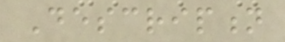Description
